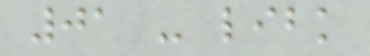01 - libk
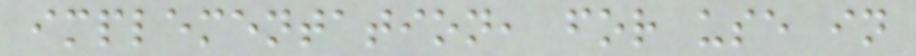implementation, for use in
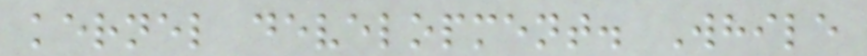kernel development. While
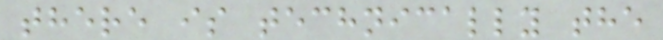there is technically the
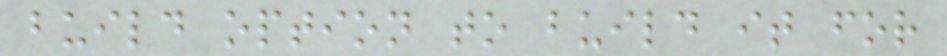build option to build it for
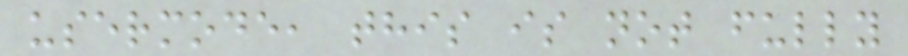usermode, this is not fully
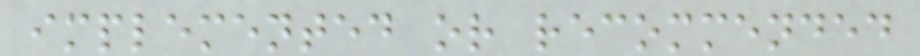implemented or recommended
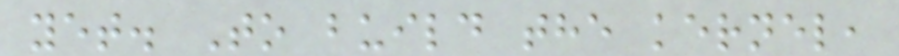yet. To build the kernel,
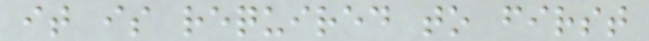it is required to first
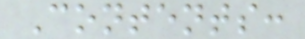Contents:
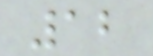12
